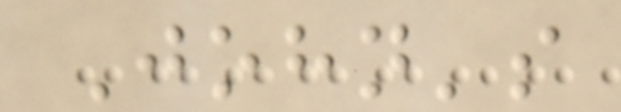John's
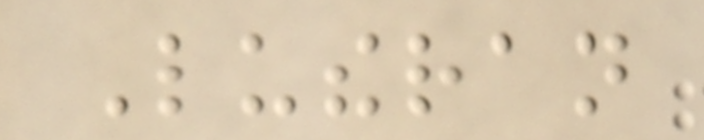Lutheran
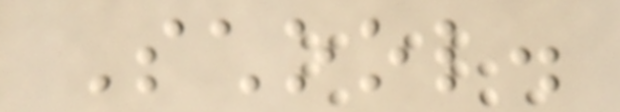School.
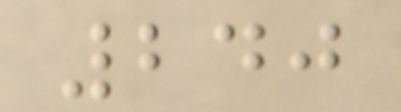240
